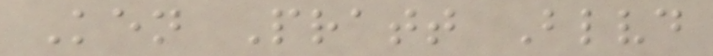Ken Pratt Blvd
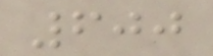600
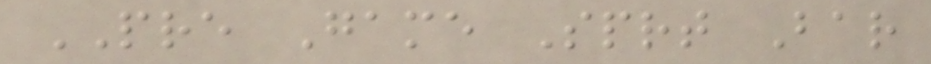PRE Game Sprt Bar
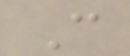C
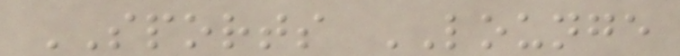SPORTS LOUNGE
